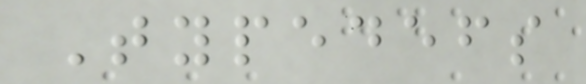Typedefs
